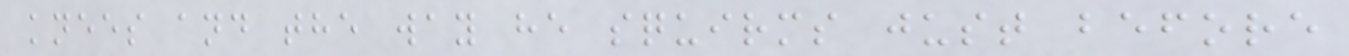knees and the way he squirms just before
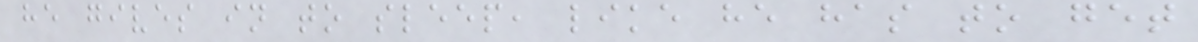he gives in to sleep, like he has to get
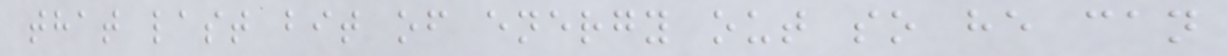that last bit of energy out so he can
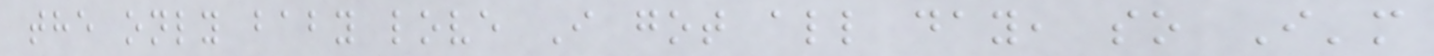the only baby love I got all day, so I'm
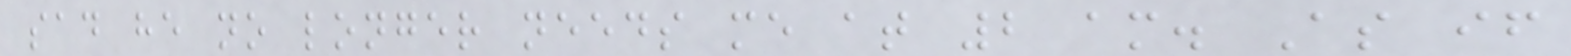sad he no longer needs me at 2 am. As if
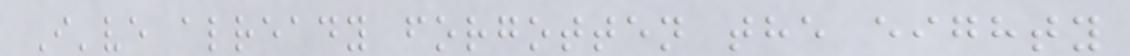I've already forgotten the eighty
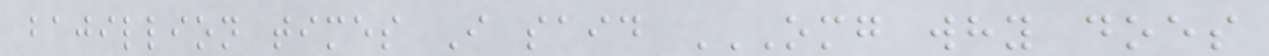bajillion times I said OMG WHY DOES
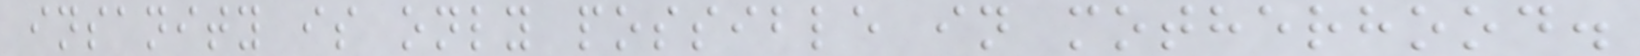insanity is only possible in motherhood.
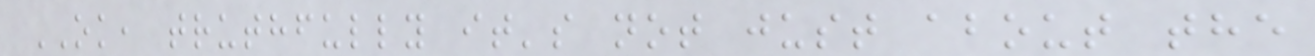OK, truthfully it's not just about the
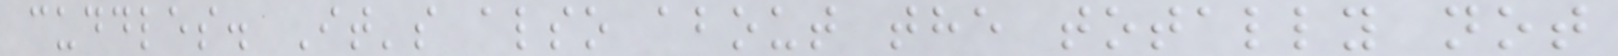cuddles. It's also about the totally not
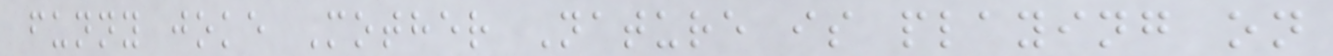funny joke Mother Nature is playing on
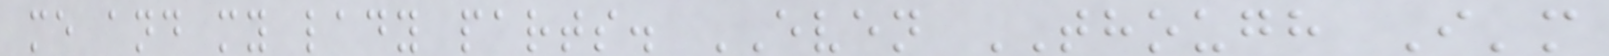me and my lady parts. EVEN THOUGH I'm
